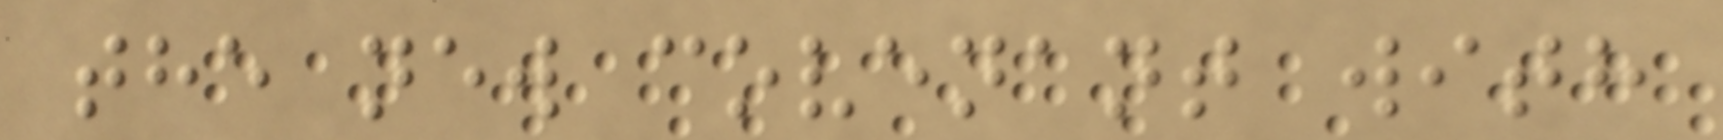the new covenant with
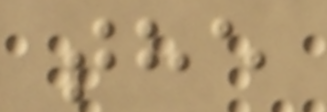the
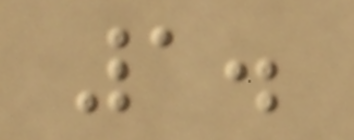1.
